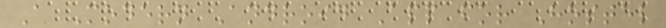A Modern Android App for Hostel
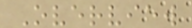Overview
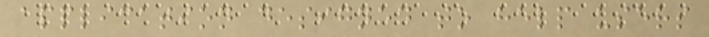application designed to help users
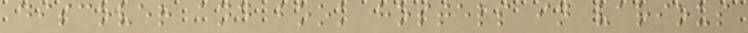discover and book hostels in various
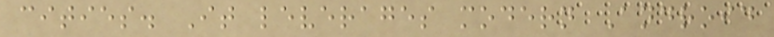cities. It leverages modern Android
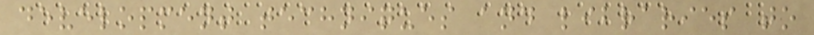development techniques and libraries to
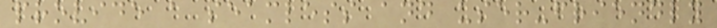provide a seamless and user-friendly
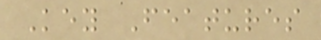Key Features
